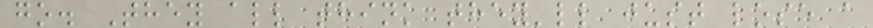go. They all think they'll just lose a
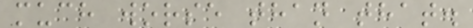much worse than that.
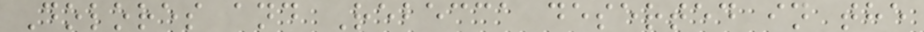Dolores and Rebecca deserted in the
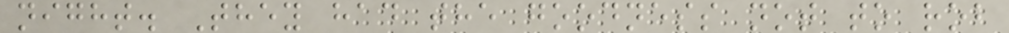night. They had the goodness not to rob
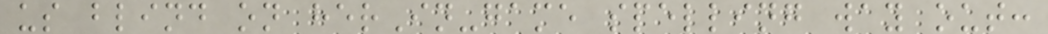us blind on herIn-game spelling way out:
